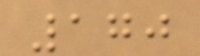170
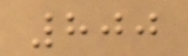800
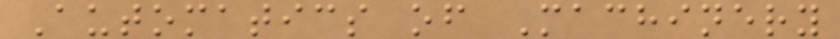Automatics of Machinery
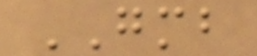GMB
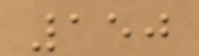150
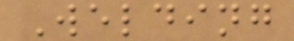Welding
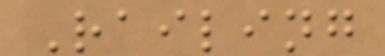Railing
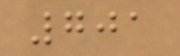701
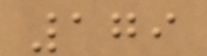179
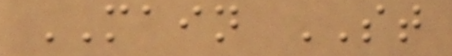MAIN ST
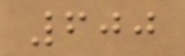600
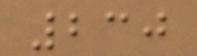230
